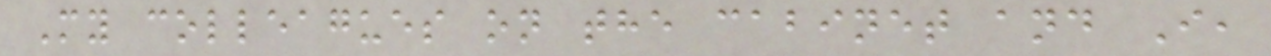My colleagues on the cabinet and I,
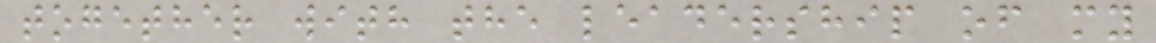together with the leadership of my
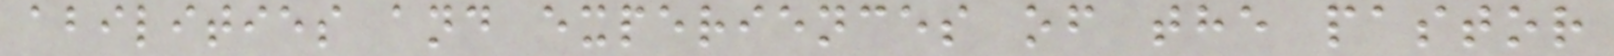abilities and experiences of the pastor
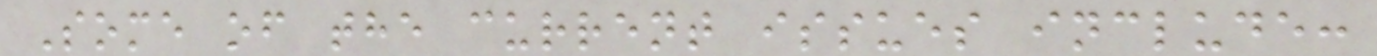Some of the current issues include:
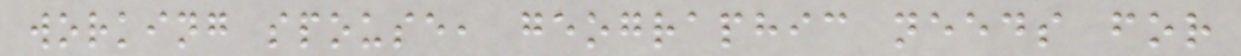working spouse, geographic needs for
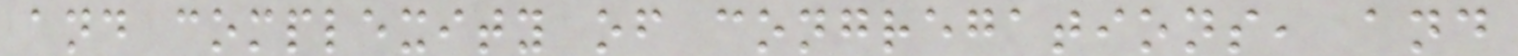and complexity of congregations, and
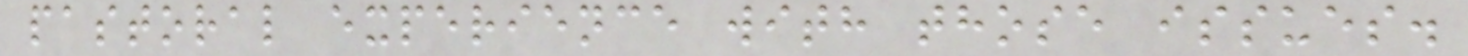pastoral experience with those issues.
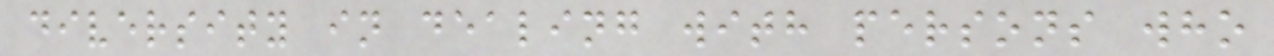diversity in dealing with persons who
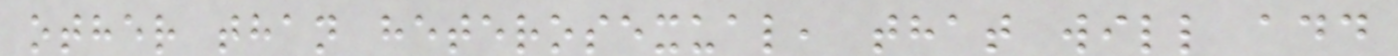other than heterosexual, that will add
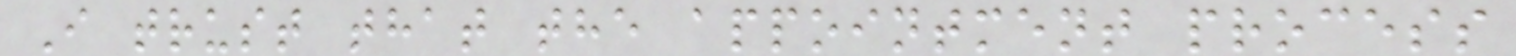I trust that the appointment process
